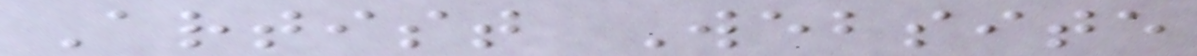Artist Website
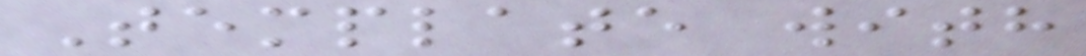Template with
